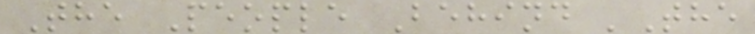The People Behind 'The
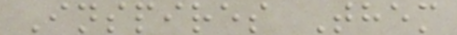Inspires Them
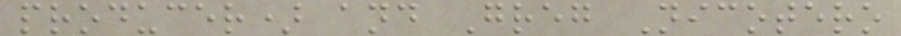producer) and Greg Nicotero
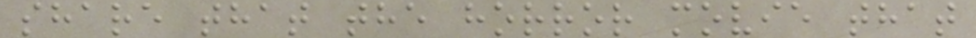share that the horror movie that
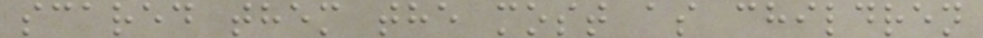scared them the most as children
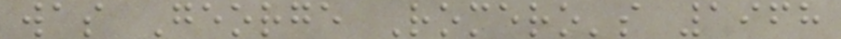was George Romero's 1968
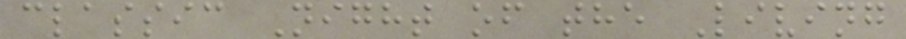classic Night of the Living
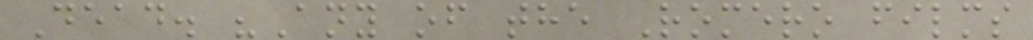Dead. "Any of the Romero films
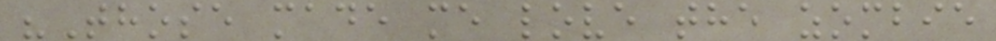"Those made me love the zombie
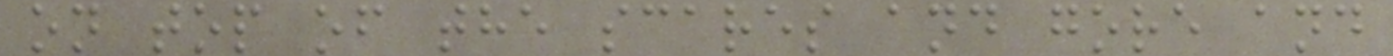on top of the scares and gore and
